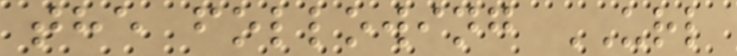the following URL
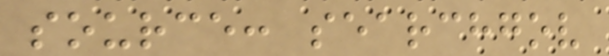source: searchgov
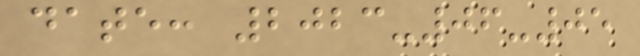date: 2023-06-05
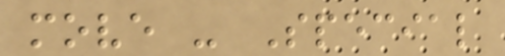move - Special
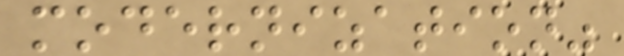modernization"
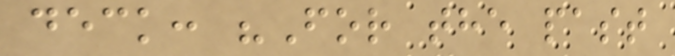deck: "For the past
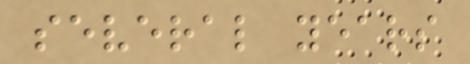several years
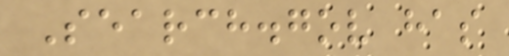Search.gov has
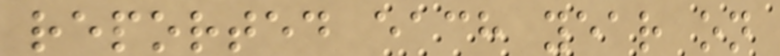reported each year on
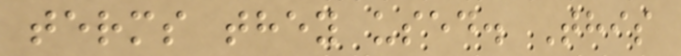terms they used. This
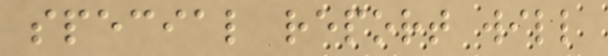special report will
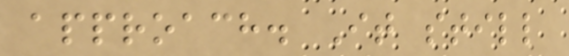approach. It still
